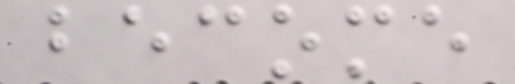become
